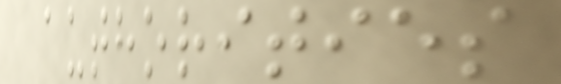authorities
